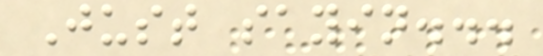Just sayin...
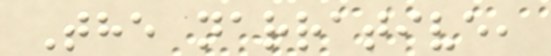The narrative,
